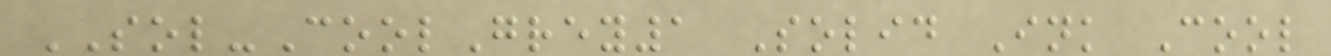SOL-CoolGrey1 Solid Ink Cool
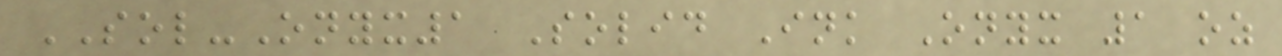SOL-Onyx1 Solid Ink Onyx 1 oz
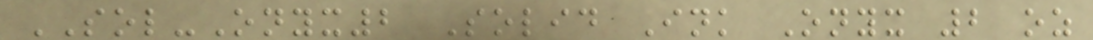SOL-Onyx2 Solid Ink Onyx 2 oz
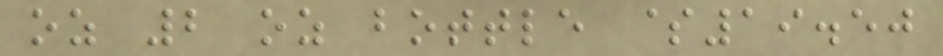oz 2 oz bottle $19.50
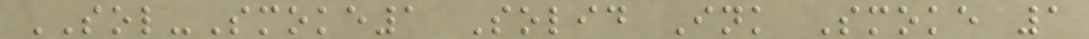SOL-Smoke1 Solid Ink Smoke 1
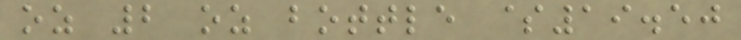oz 2 oz bottle $19.50
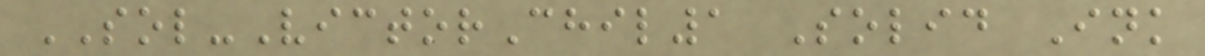SOL-VictorChil1 Solid Ink
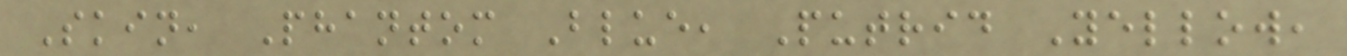Skin, Phantom Blue, Putrid Yellow,
